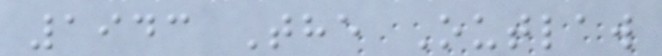1943 The Outlaw
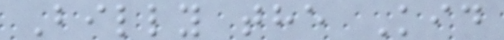Billy the Kid
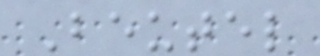Beutel
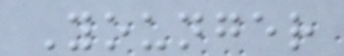Younger
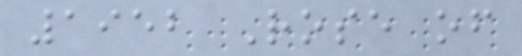1952 Rose of
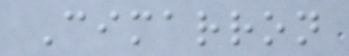Cimarron
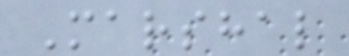Marshal
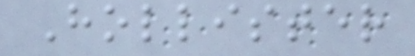Hollister
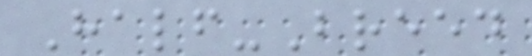Half-Breed
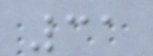31
